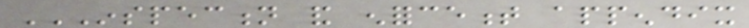INSPECTION AND ENFORCEMENT APPENDIX
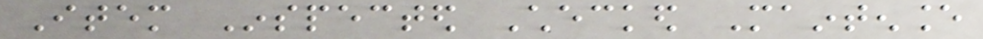Item Inspected Checked Maintenance
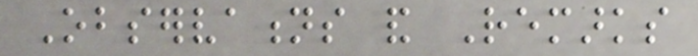Observations and Remarks
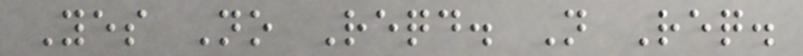Yes No Reqd. Not Req.
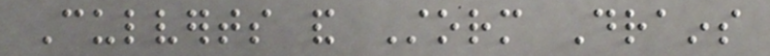Culverts and Storm Drains
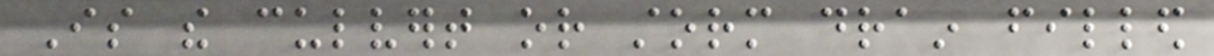Is the culvert or storm drain filled
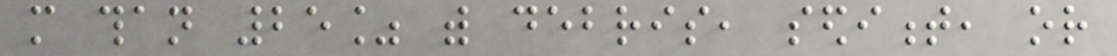more than 25% with debris, sediment, or
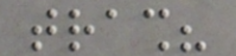trash?
